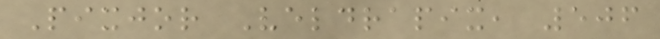Pixjor Veldrapix, 506
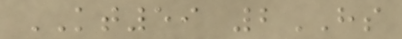KT59 2HS
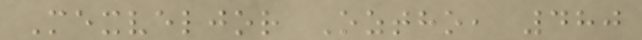Mexveljor Oztho, 480
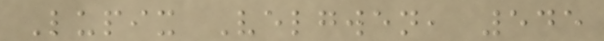Lupix Velgwen, 545
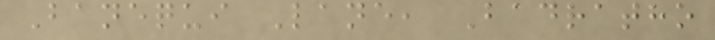Banequi Lane, Badratho
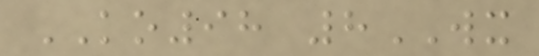KO98 8WX
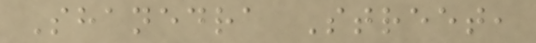Shanedra Street,
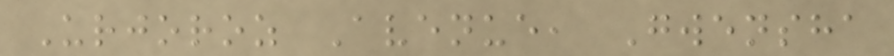Urjoroz Avenue, Gwensha
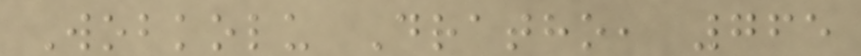Wobkolu Dratho, 765
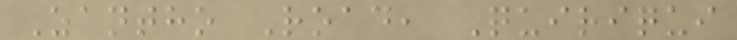Zantho Road, Quiriqui
